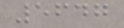5647
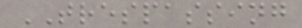TRESPASSING
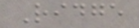Ridge
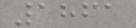1861
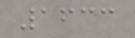1633
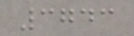3743
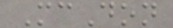McDon
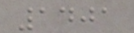1401
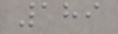189
